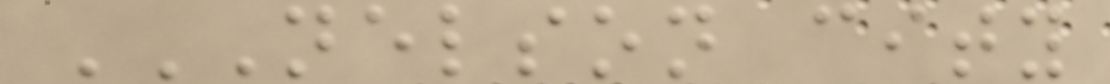NELSON CITY
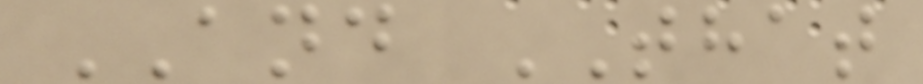AND THAT
